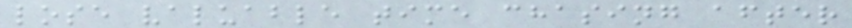lose valuable time chasing after
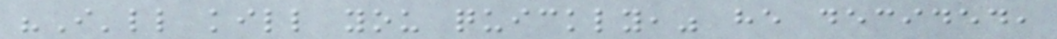"I'll kill you quickly," he decided,
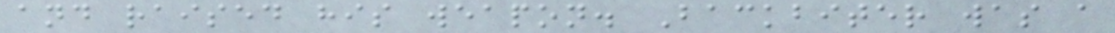and raised his weapon. Backbiter was a
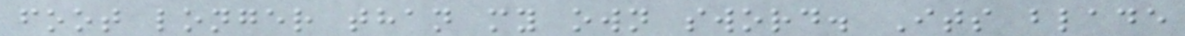foot longer than my own sword. Its blade
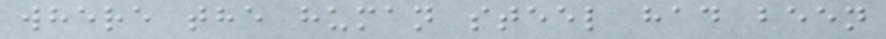where the human steel had been
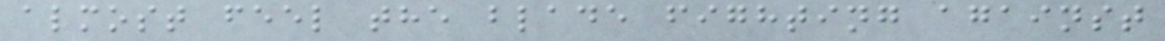almost feel the blade fighting against
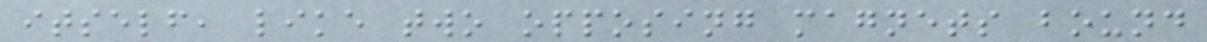itself, like two opposing magnets bound
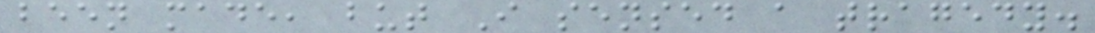been made, but I sensed a tragedy.
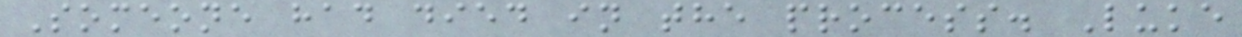Someone had died in the process. Luke
